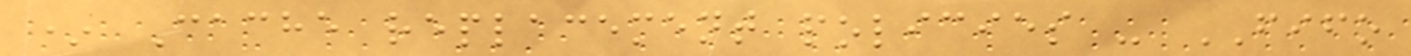* Cache replacement policies - FIFO
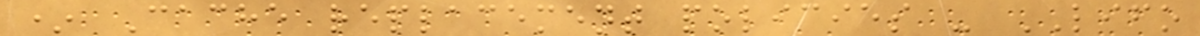* Cache replacement policies - LIFO
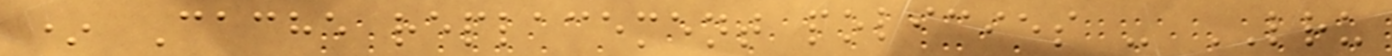* Cache replacement policies - LRU
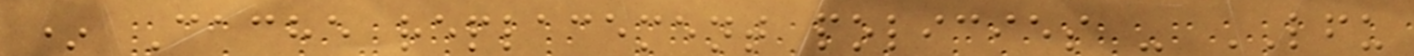* Cache replacement policies - LFU
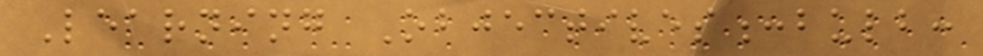Learning Objectives:bulb:
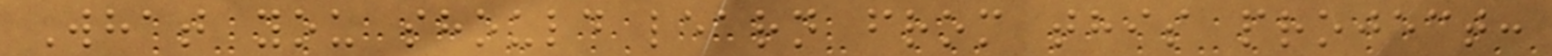What you should learn from this project:
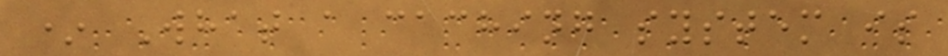* What a caching system is
